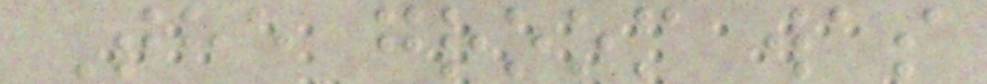The groom was
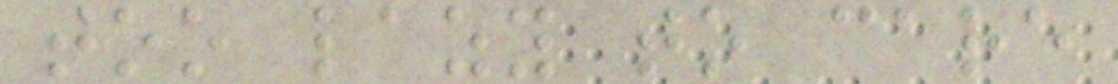too lazy to care
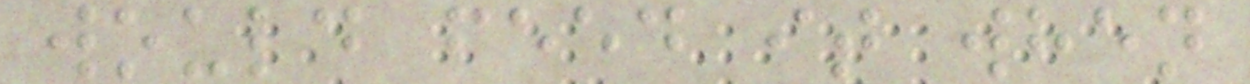would feed it when
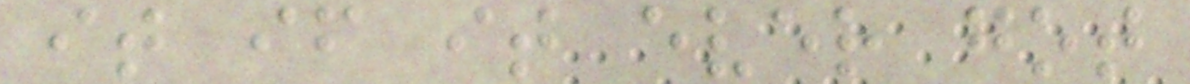it if it ever got
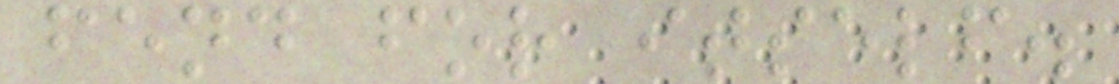fend for itself.
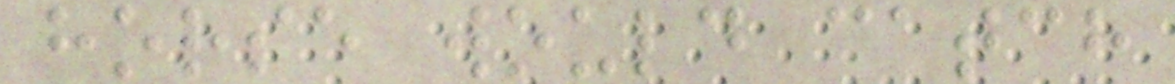horse would catch
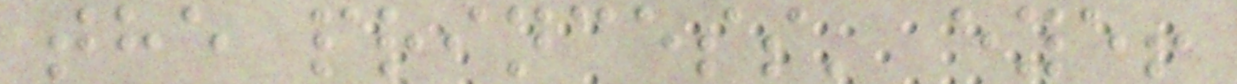the princess' eye!
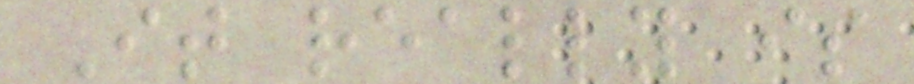It really is
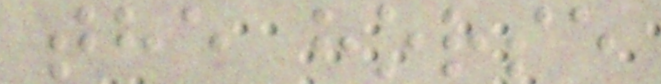the horse
